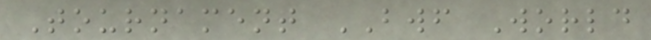Tournament BWF World
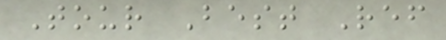Tour Best Ref
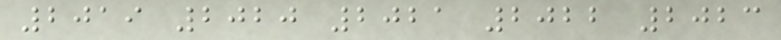2019 2020 2021 2022 2023
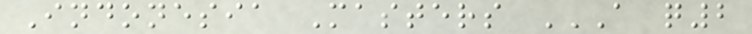Indonesia Masters A Q2
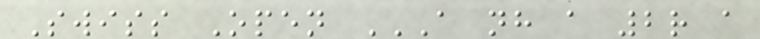Swiss Open A NH A 2R A
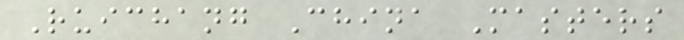Ruichang China Masters
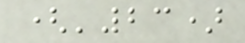('23)
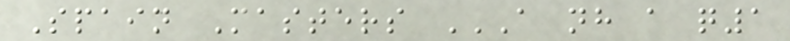Spain Masters A NH A Q1
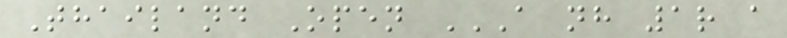Thailand Open A NH 1R A
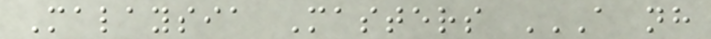Malaysia Masters A NH
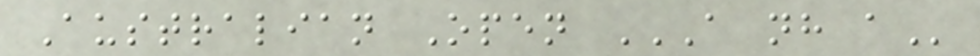Australian Open A NH A
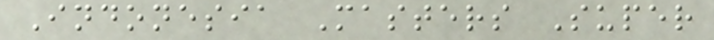Indonesia Masters Super
